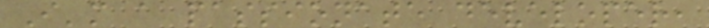I'm a passionate developer,
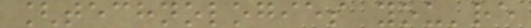[technologies you're
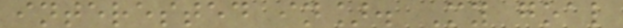interested in]. My goal
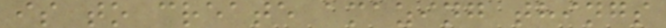is to create amazing things
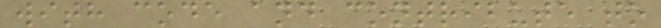with code and contribute to
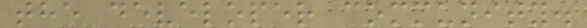the developer community.
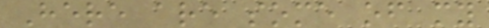Here are some of my
